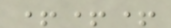+++
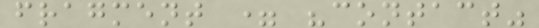fragment = "contact"
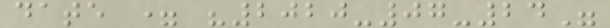date = "2020-07-24"
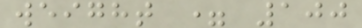weight = 100
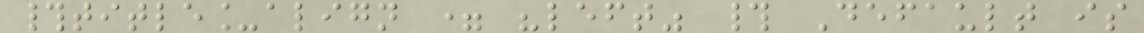#title_align = "left" # Default is
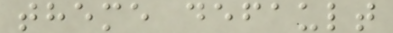theme default
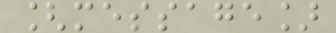[message]
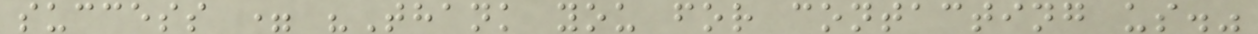success = "Thank you for contacting us."
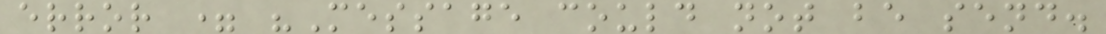error = "Message could not be send.
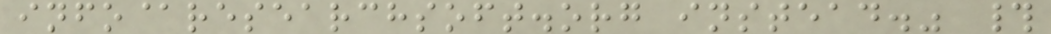info@researchsoft.org instead." #
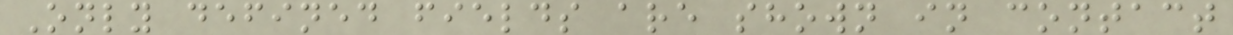Only defined fields are shown in contact
